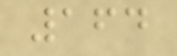164
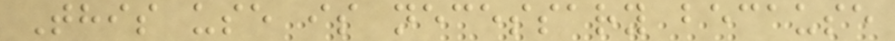This use is necessary because
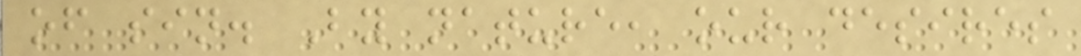of sin. By nature, our desires
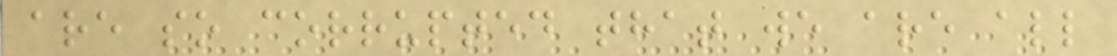are so corrupted that we are all
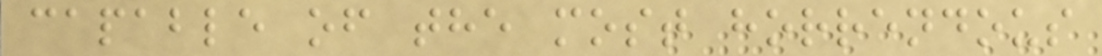capable of the most horrendous
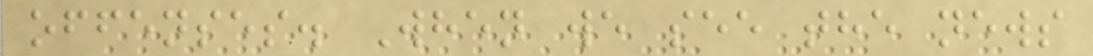offenses. When we see the news
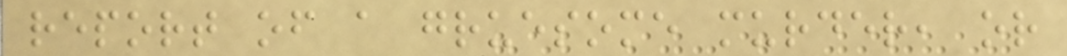report of a gruesome murder, or
